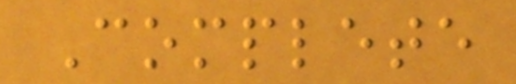Complete
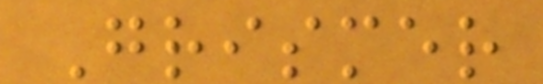Grismer
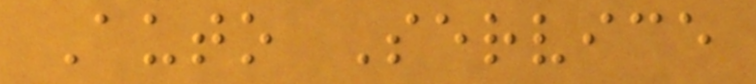Auto Service
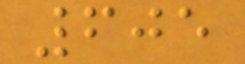605
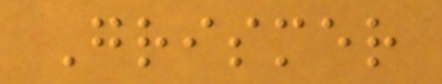Grismer
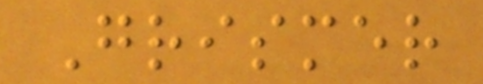Grismer
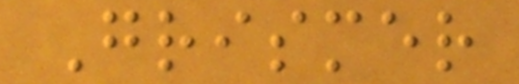Grismer
